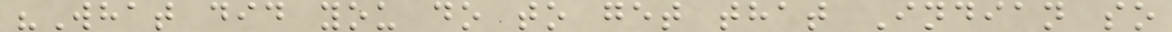"What did you do to get that Indian so
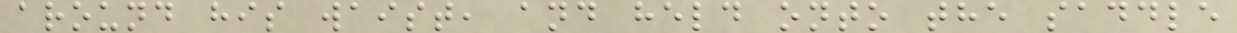around his waist, and held onto the saddle
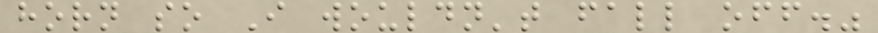horn so I wouldn't fall off."
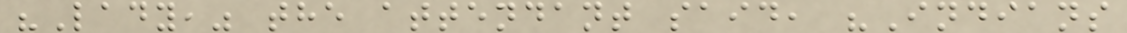"Lady," the attendant said, "Indians
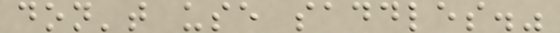don't use saddles."
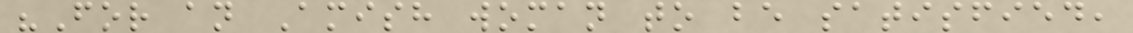"For an Amish woman to be satisfied,
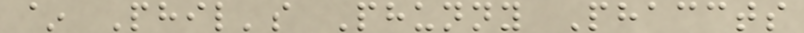~ Phil's Phunny Phaccts
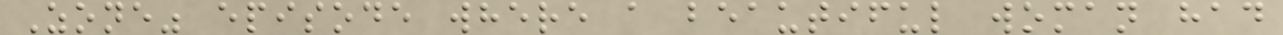Zone" episode where a beautiful woman had
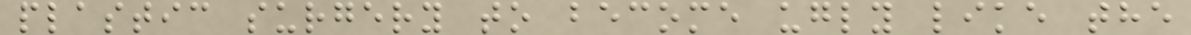plastic surgery to become ugly like the
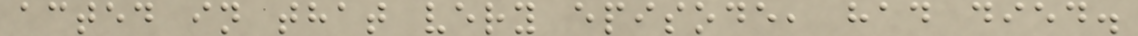acted in that very episode, had died.
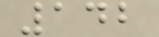142
